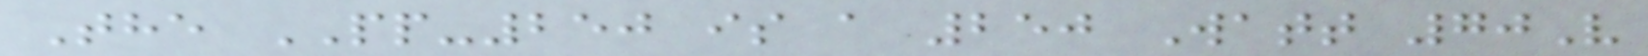The PP-250 is a 250 Watt 70V
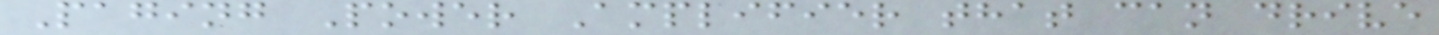Paging Power Amplifier that can drive
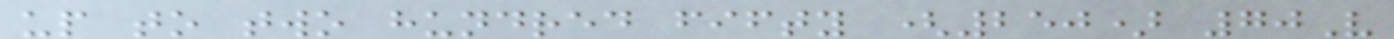up to two hundred fifty (250) 70V
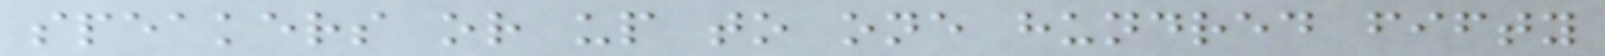speakers or up to one hundred fifty
